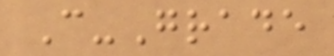C-Grade
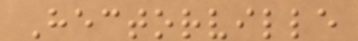Hectorville
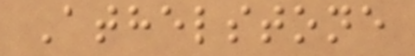Athelstone
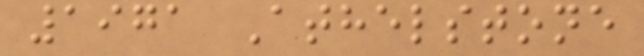1971 Athelstone
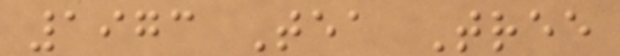1973 Tea Tree
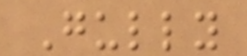Gully
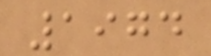1974
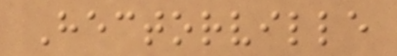Hectorville
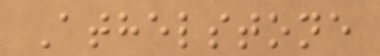Athelstone
